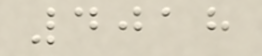4018
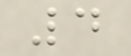4
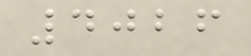4026
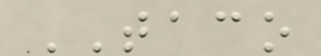TACO
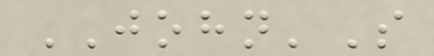JOHN'S
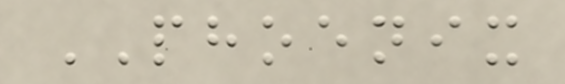PHOENIX
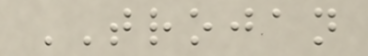TROJAN
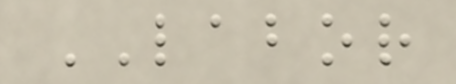LABOR
